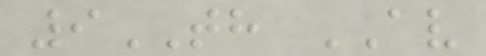9TH AV
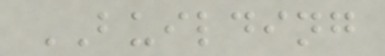BUILDING
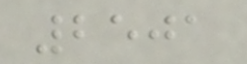2501
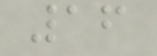16
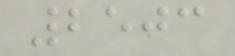2503
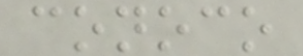conoco
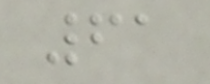61
